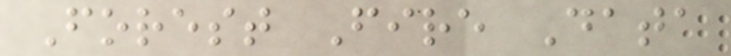Forest Fire Data
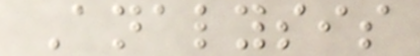Analysis
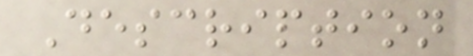Description
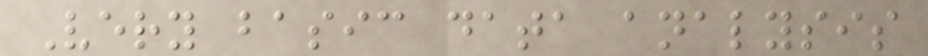Very basic data analysis
